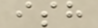ish
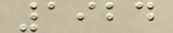1924
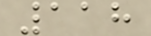118
